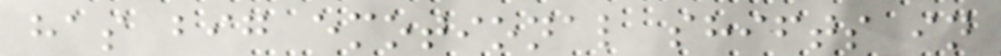has big emotional shifts in
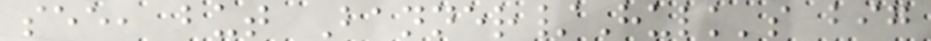see, but Banner/Hulk's big
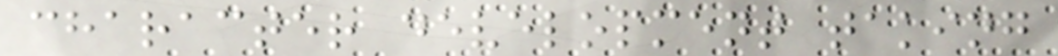character development taking
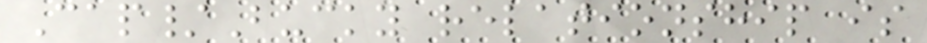Cap/Bucky relationship is
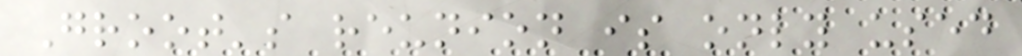Groot's reunion is only used
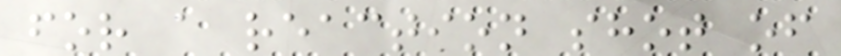for a reaction shot of
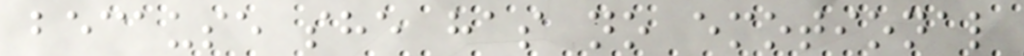because she has no emotional
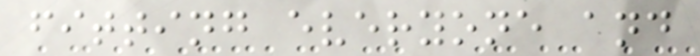fitting everyone and
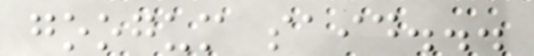googum said...
